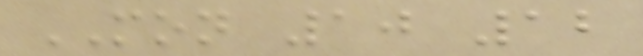MON 10 12
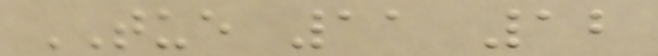TUE 11 12
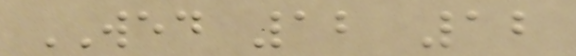WED 12 12
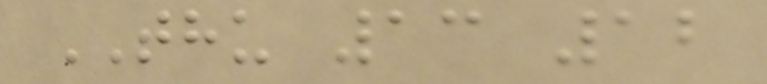THU 13 12
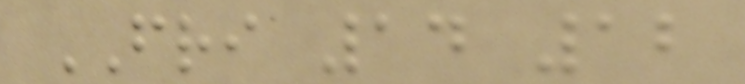FRI 14 12
